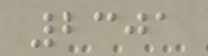2301
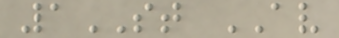1ST AV
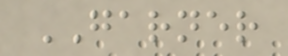GARNER
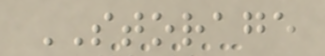STORAGE
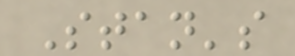Stan's
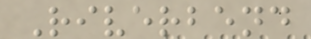Riverbend
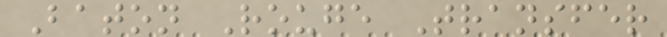Baton Rouge Transfer
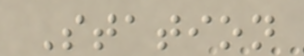Station
